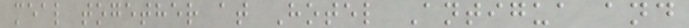meal together at Hotel Antigua and
